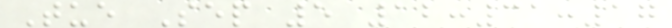Tue Sep 5 12:31:17
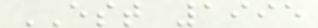EST 1995
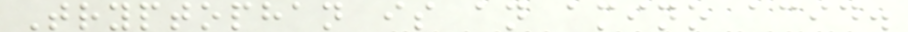Tryptophan is an amino acid.
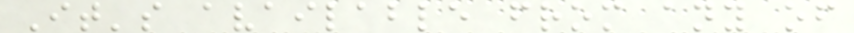It's available from any of
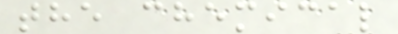the chemical
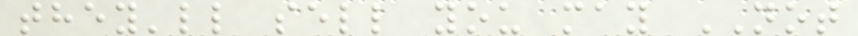they'll sell you may NOT
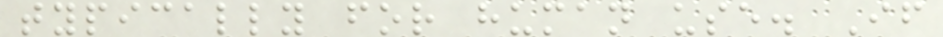typically for human use. If
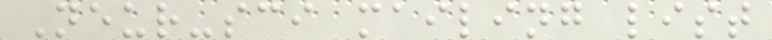Neur-sci mailing list
